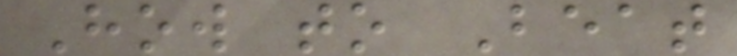How to Beat
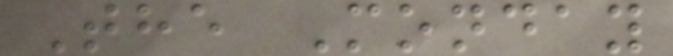The Monday
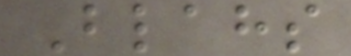Blahs
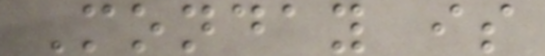Monday is
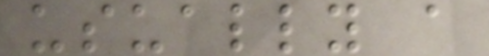usually a
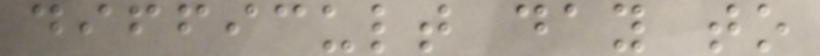difficult day to
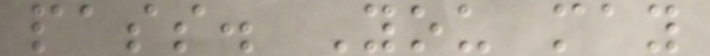pass. You may
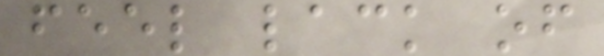feel lack of
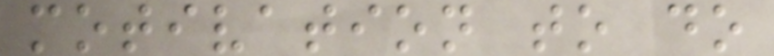motivation to do
